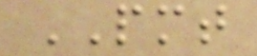PMT
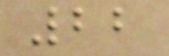22
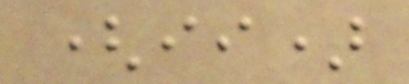(ii)
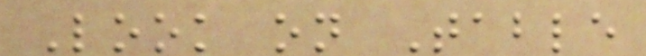Look on Table
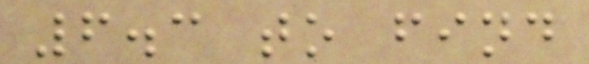6.3 to find
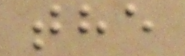the
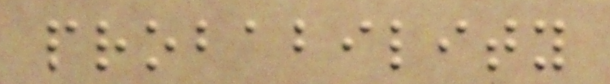probability
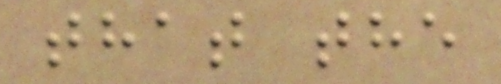that the
